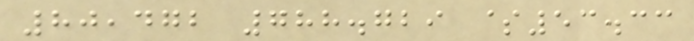80,472 788.729 $53.33
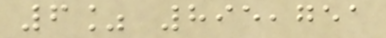6% 895,751
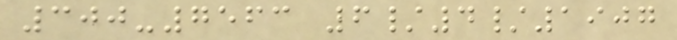300-7563 6/4/1907
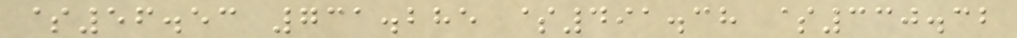$56.53 731.285 $491.38 $330.32
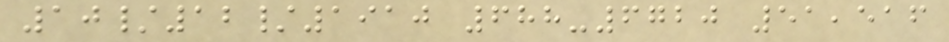10/12/1910 688-6720 51,516
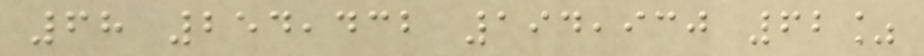68 254,432 194,930 62%
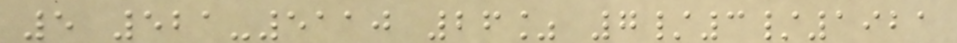5 521-5110 26% 7/3/1921
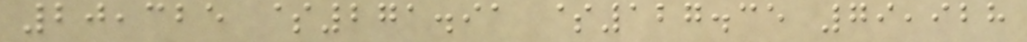20,325 $271.91 $127.35 79,928
